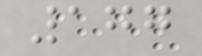177
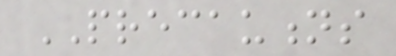PRECAUTIONS
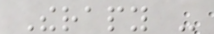Therapy -
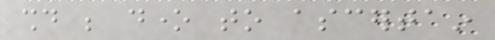should be done to ascertain
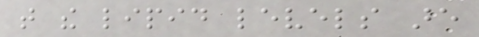that the lipid levels are
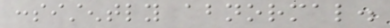consistently abnormal.
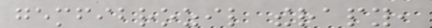gemfibrozil therapy,
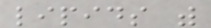lipids with
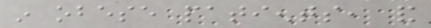in obese patients, and
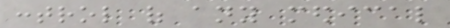control of any medical
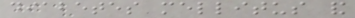diabetes mellitus and
